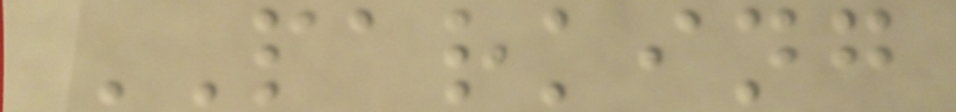PARKING
